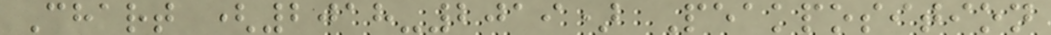Chart (2018-2019) Peakposition
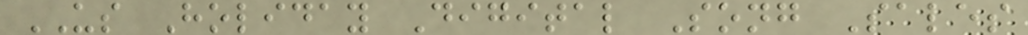US Holiday Digital Song Sales
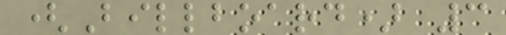(Billboard) 3
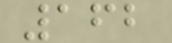162
